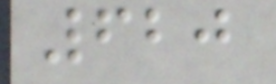620
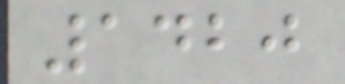1420
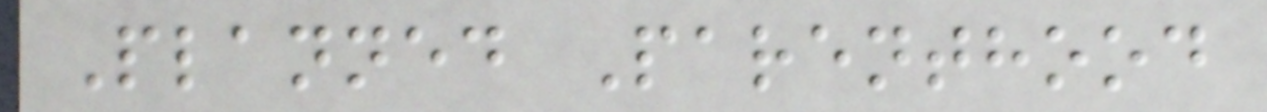Planned Parenthood
